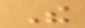The
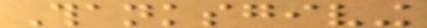Thanksgiving
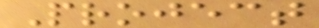Project
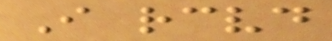I received
